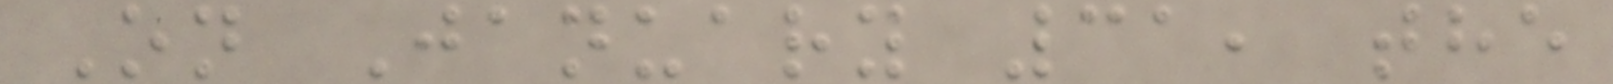On January 31, the
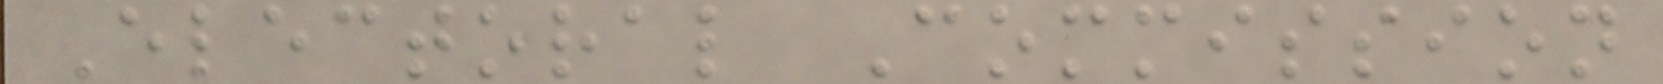Electoral Commission
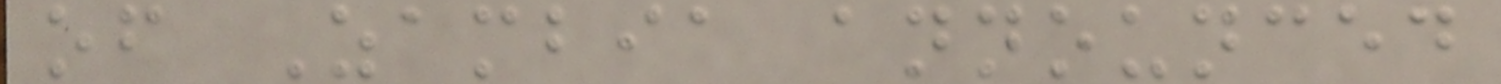of Zambia announced
